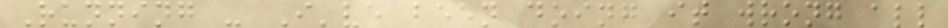Running - I've been doing it wrong all
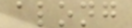along
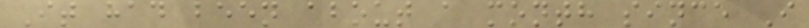It had been about a month since I
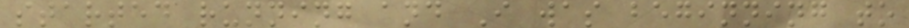started running and I was beginning to
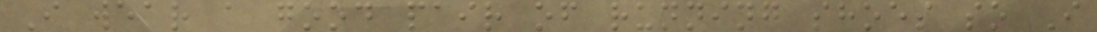I wear a good pair of running shoes so I
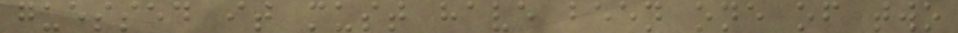guessed it must have been one of two
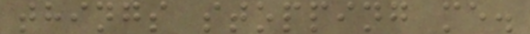things stopping me.
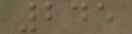245
